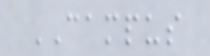CAMPUS
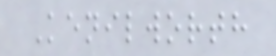Kenilworth
